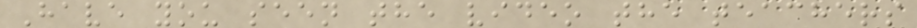Have you seen the video the teachers
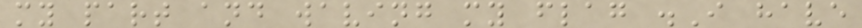my part and waving my flag .I have
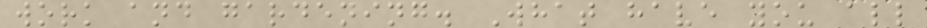work and gardening. What have you all
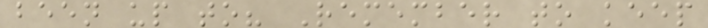been up to? Remember to keep
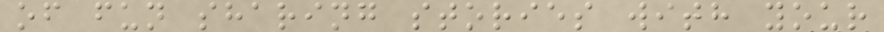of fun sharing stories with your
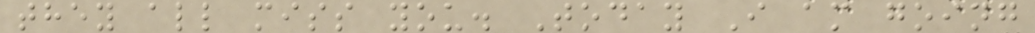they all miss you. Today I am going
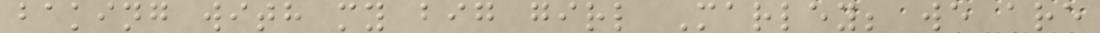baking with my big girl Marley; we are
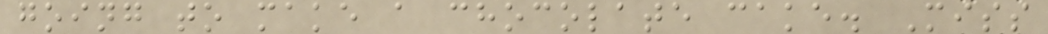going to make a chocolate cake. Miss
